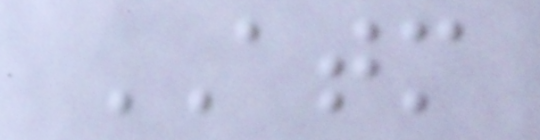ATM
